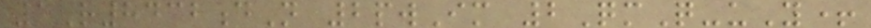1R8432dN 2pwIm 2QmQ-uY+
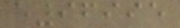e96995
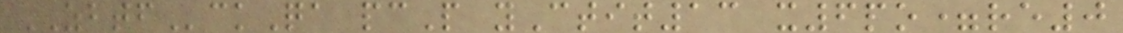ZBTFckQa pcP yCtit13 x6po=re0
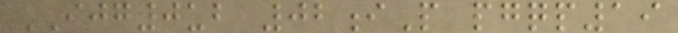IJG0ub 02iP pgqp19
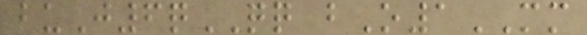buJ6qQQ bO1MM
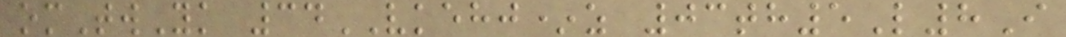omTwYk 34VKEHJ*z 03th5L8I
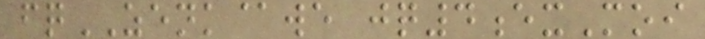fqZENK@we jq4exMoi
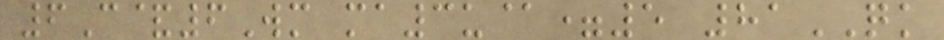6C&6Wm ma3u@=5 81QK
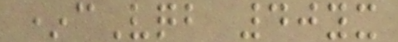*cVqb 40yx
